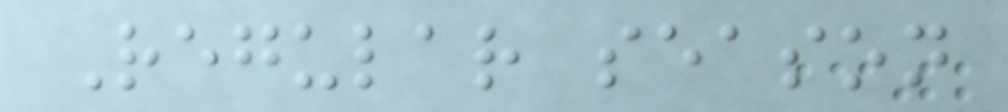Regular season
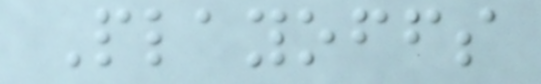Playoffs
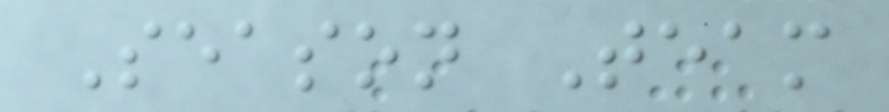Season Team
